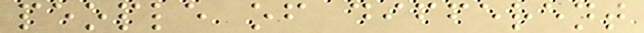people of different
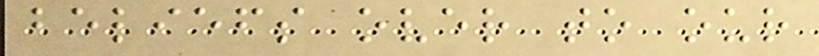beliefs over to our
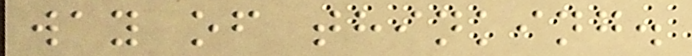way of thinking.
